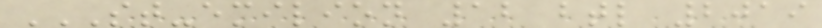ST-EMILION 12 BTL 2019
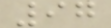97
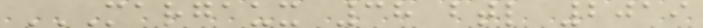MARGAUX 38 BTL 2019
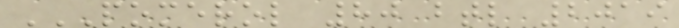POMEROL 80 BTL 2019
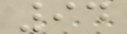94
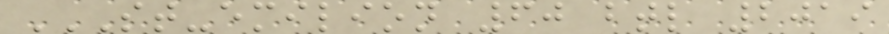ST-EMILION 60 BTL 2019
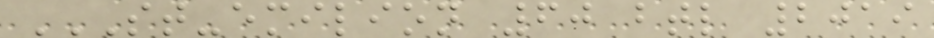ST-EMILION 60 BTL 2019
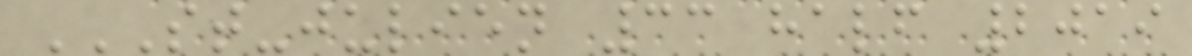ST-JULIEN 33 HALF 2019
